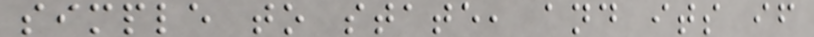simple to state, and its if
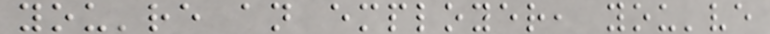you're an employer, you've
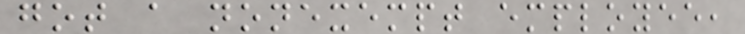got a nonexempt employee,
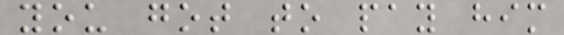you got to pay him
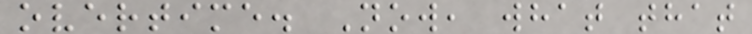overtime. Now, what that
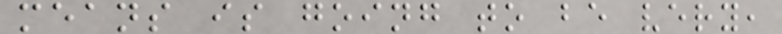means is going to be very,
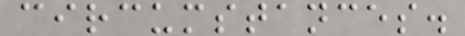circumstances.
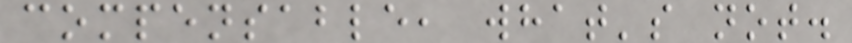compensable, what's not.
